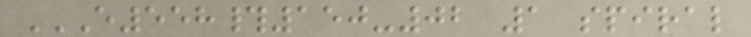E558#150-02 1 SPIRAL
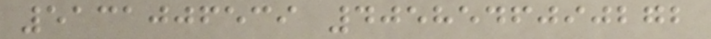5131006539 4058546090272
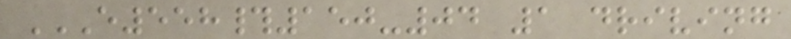E558#150-04 1 DRIVING
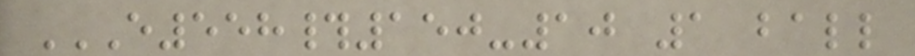E558#150-10 1 BALL
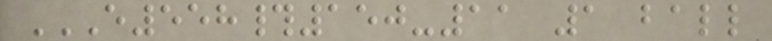E558#150-11 1 BALL
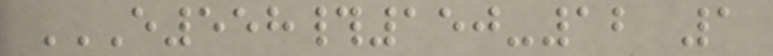E558#150-12 1
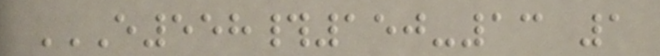E558#150-13 1
